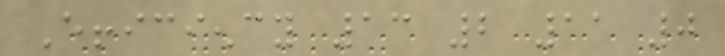Efficiency 13 2 11 0
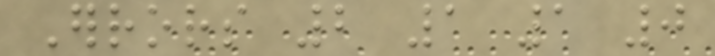Errors 2 1 1 0
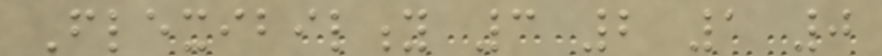Flexibility 3 2 1 0
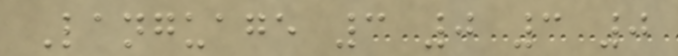Language 3 0 3 0
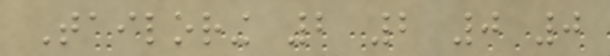Tailoring 2 2 0 0
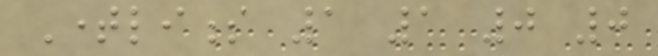Timeliness 1 1 0 0
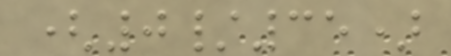(0/35)
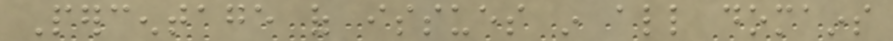Percentage of issues in all domains
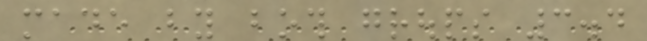made by both groups 3.4
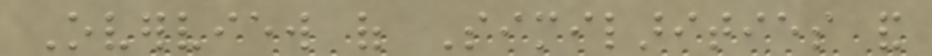Overview of Similarities and
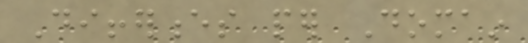Differences per Domain
